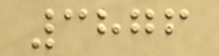3876
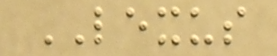LEXUS
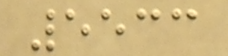5533
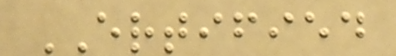ERTIFIED
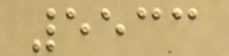5533
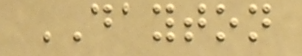DAYTON
